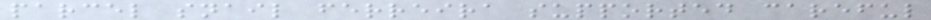parcel snail ferreira supported careful
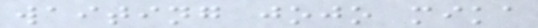waiting jojo mika
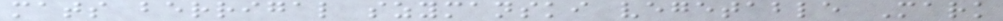mats berrigal szymanski vegetable Mark
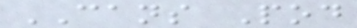CANS Pod
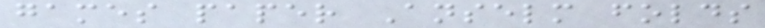games paper Anselm folds
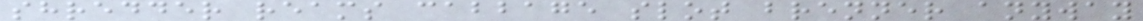shredder reams cabbage slot brenner anyway
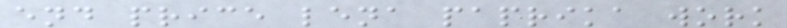end price lena paprika work
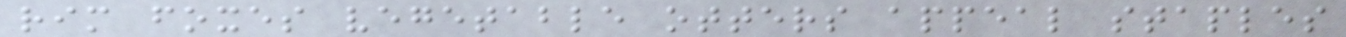rim foxes vegetable otters appeal staples
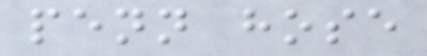penn hose
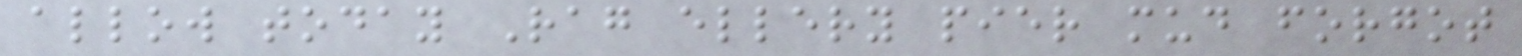allow today Rag ellery pier mud forgot
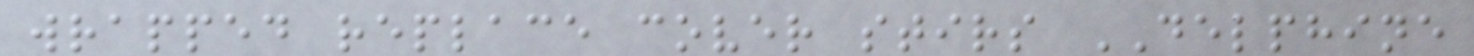wrapped replace cover stirs DELPHINE
